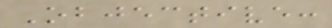Objective:
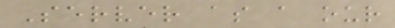Server as a our
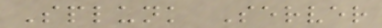Splunk Server
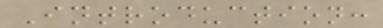Introduction:
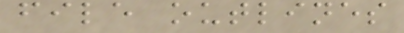file outlines
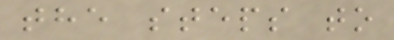the steps to
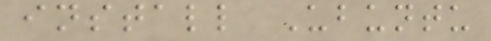install Ubuntu
